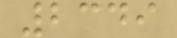2349
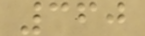360
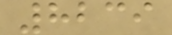8239
